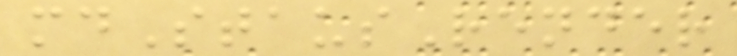mdStausRender
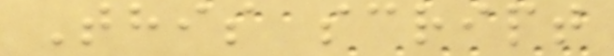This script
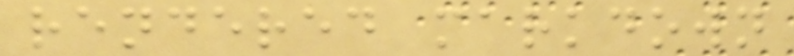rendered markdown
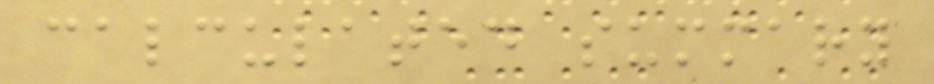calculated summary
